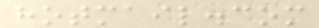hotmail.com
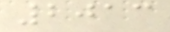2013
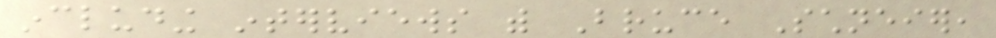including interviews with Bruce Schneier,
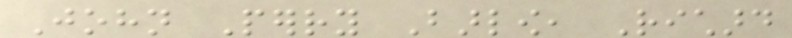John Perry Barlow, Richard
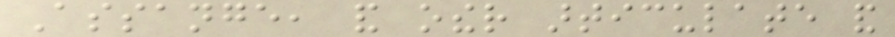Assange, and other articulate and
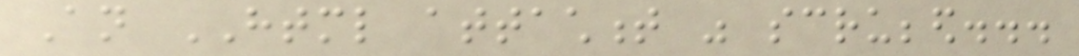An HTML attachment was scrubbed...
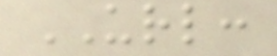URL:
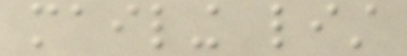mailing list
